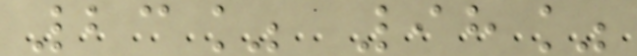23% 98%
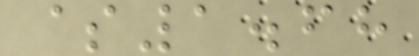$1.68
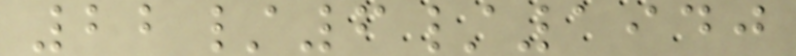22/6/1940
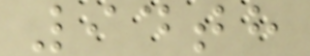94th
